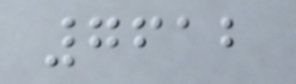7612
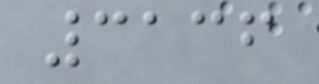3136
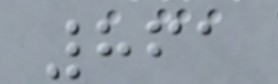861
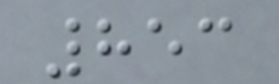853
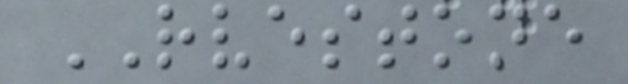RVESTONE
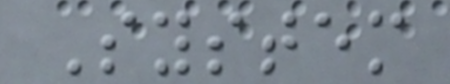System
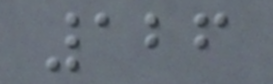126
